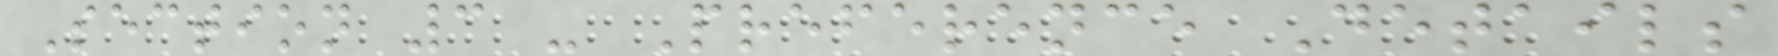Section 3 - Preference Details
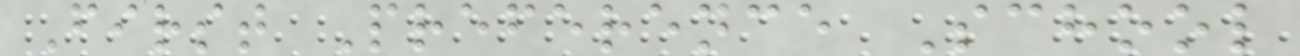First Preference School
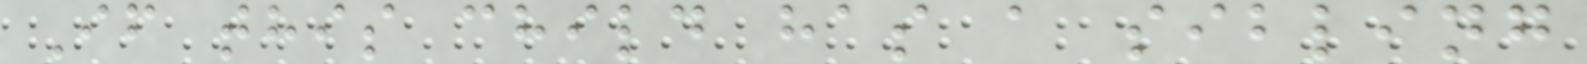If this child has a sibling
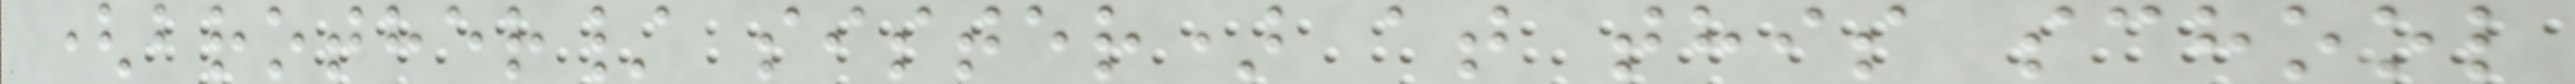(brother/ sister) at this school
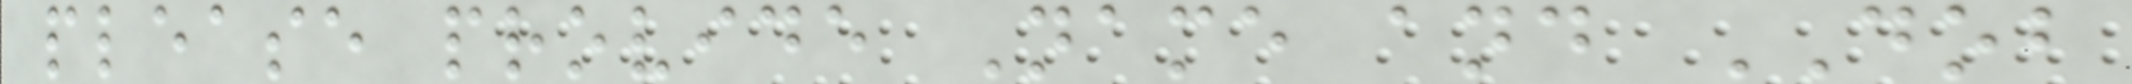please provide Name and DOB
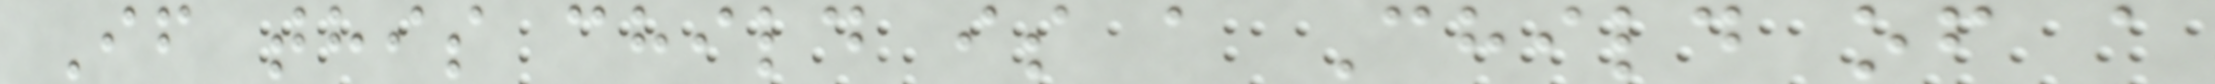If this child is a Child of a
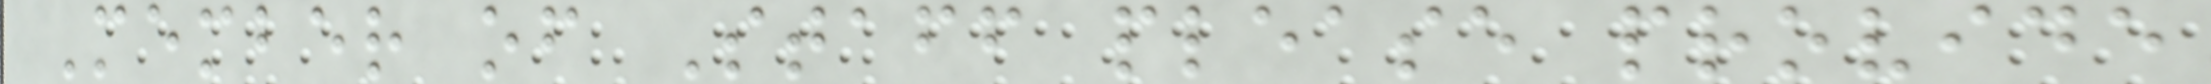Member of Staff please provide
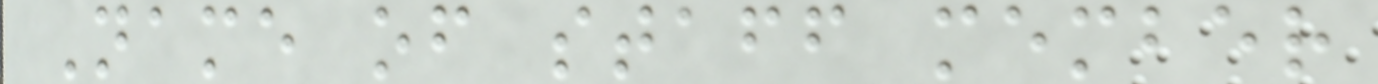Name of staff member
